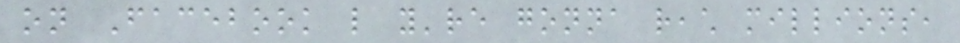on Facebook like you're gonna reach millions,
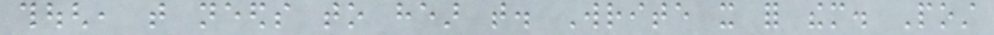though, that needs to hear that. Write it for them. Post
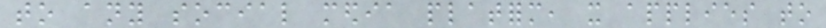to any social media platform, it applies to
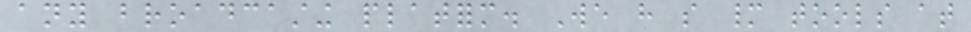any broadcasting platform. We have so many tools at
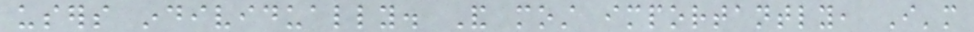users individually. And most importantly, I'm
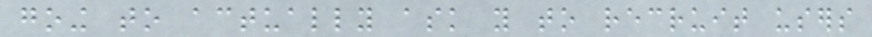going to actually ask you to recruit users
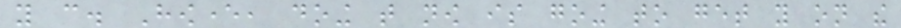you can. However, doing that now is going to get you on the
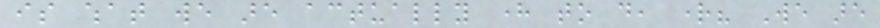is what we are actually here to do, right? We are
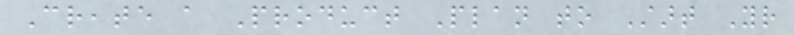Create a Product Plan to Start Your
